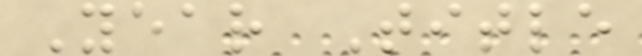Year Title
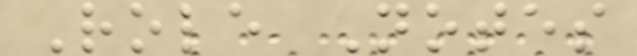Role Notes
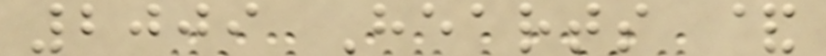2009 Hearts &
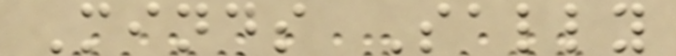Minds Sally
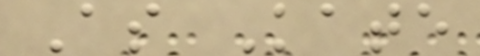As Kate
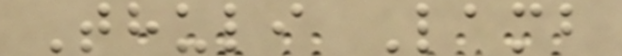Thuli Lamb
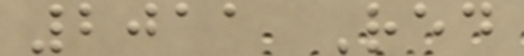2011 Red
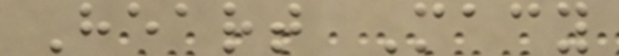Heart Macy
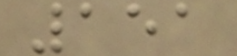151
